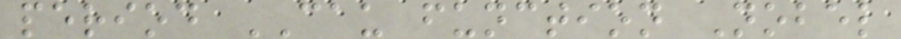period CAU function Nobel
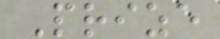Prize
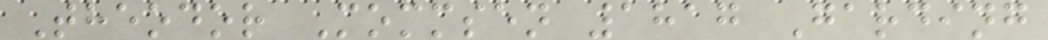Theodor Mommsen 1817 Garding
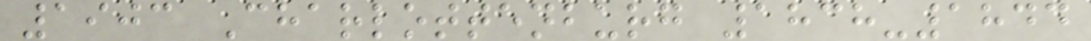1903 Charlottenburg 1838-1844
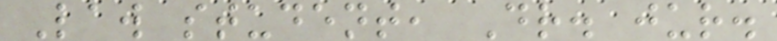Law student, Dr. jur.
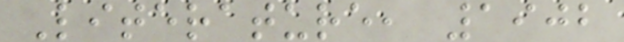Literature, 1902
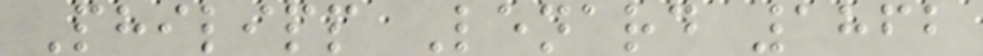Philipp Lenard 1862
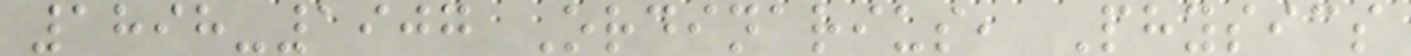1898-1907 Ordinarius, Physics
